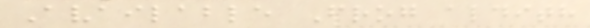Available Frog aldith
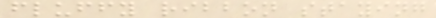fluffy ribbon staying
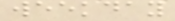weekday
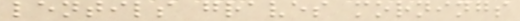lentils graves mornings
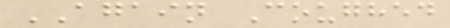AGAIN Coughed
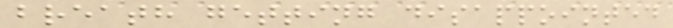breath getting disappointed
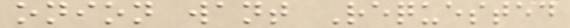onion want Requested
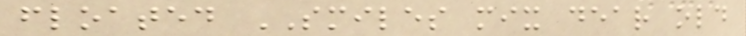floated SMILES mix dear old
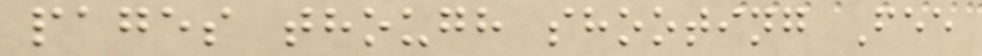pages though shooting Fee
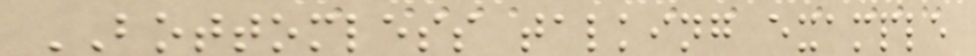BOTTOMLESS talking example
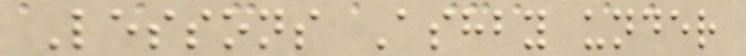Lessons Ashby under
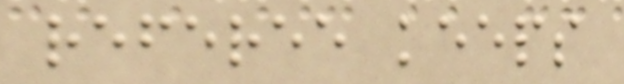referee keeps
